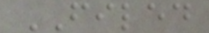FILED
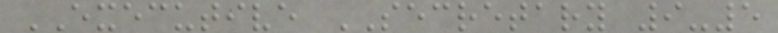EXECUTIVE SECRETARY 9-5
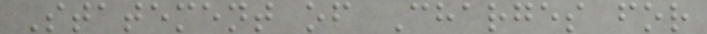Statement of Charges for
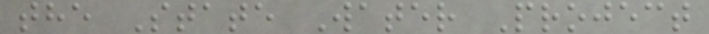the State Water Project
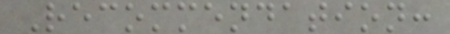Recommendation:
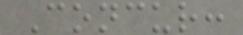Concur:
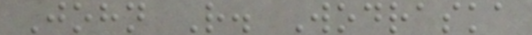John R. Wodraska
